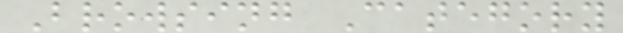Browsing Category
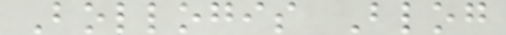Bollogis Blog
